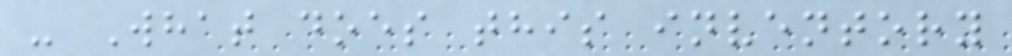- What does this inventory
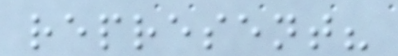represent?
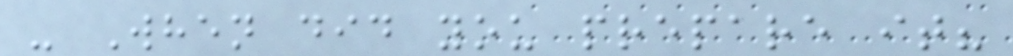- When did you prepare it?
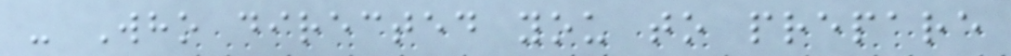- Who directed you to prepare
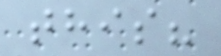this?
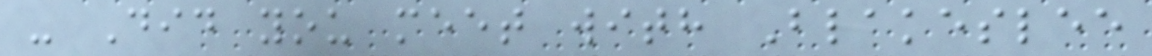- Did you meet with Blakeslee
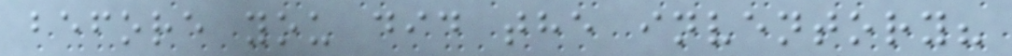before you did the inventory?
